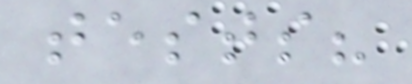tests?
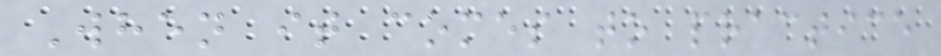When it comes to practice
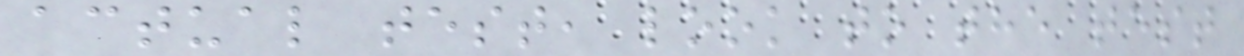actual test, look to the test
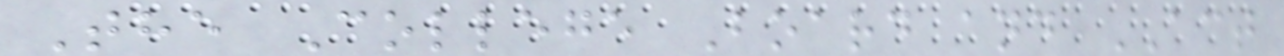The College Board and ACT
